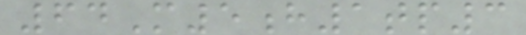64M5h1tp3
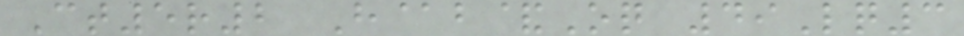Ct5r2 H@b&Oq 49Lq3
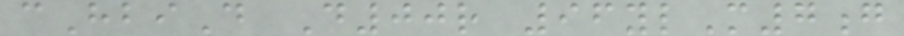cHbiD D00r 96ylM7g
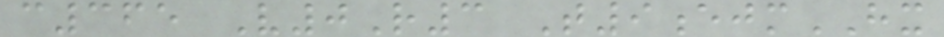c365 V0R3 T9ejmHX
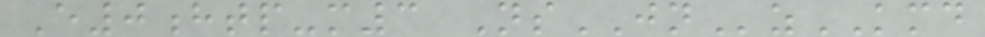E0htp-m3 NsJNzKMD
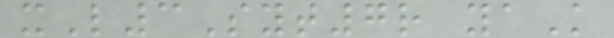xL3Syt7r yaK
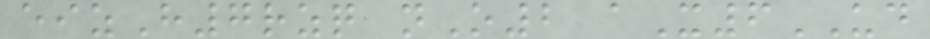eizH7rzq nO2 aX6UD
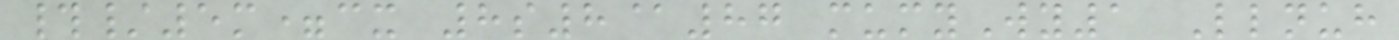#/5m=cx 8s8@87 mumyWy1 Llnuh
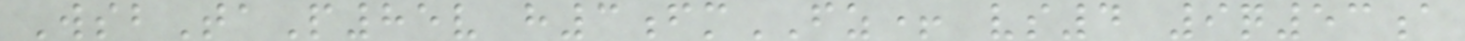WsbTaP85v h3fmFZ+ vs4 9q53a
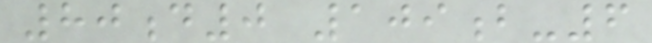80d0 109b-6
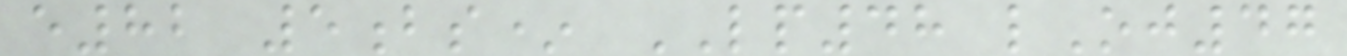e82 5bs* LP48 lOj47
